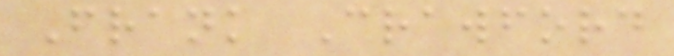Frank Crawford
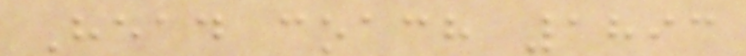Head coach 1893
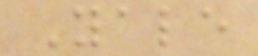Yale
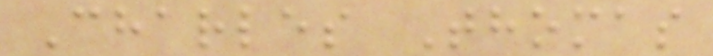Charles Thomas
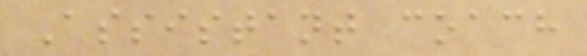Assistant coach
